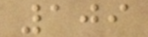109
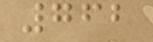762
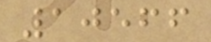10566
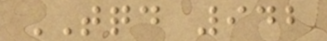TQD 942
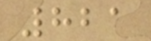821
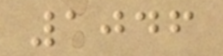1046
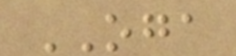OGA
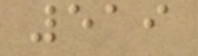519
